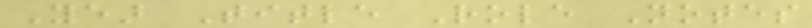Year Title Role Notes
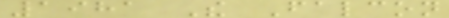1981 The Falcon
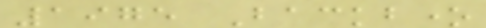1975 Backbone
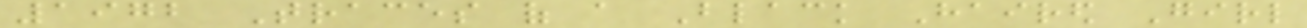1972 Traces of a Black Haired Girl
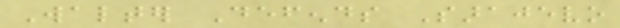Walter Defends Sarajevo
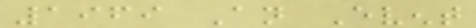1969 An Event
